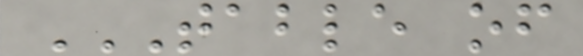TABLE OF
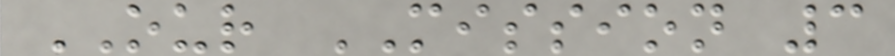OUR MISSION 3
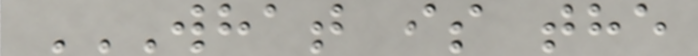WHAT IS THE
